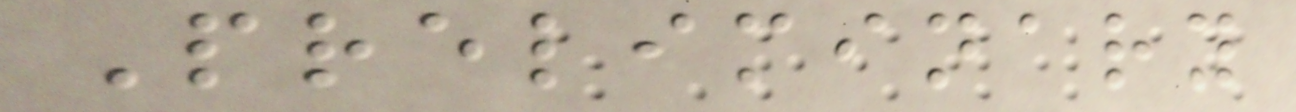Preliminary
